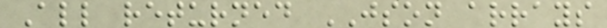All returned JSON arrays
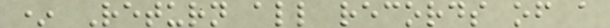* Return all records of a
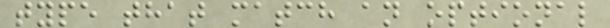type that match an optional
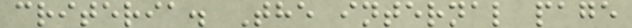criteria. The internal page
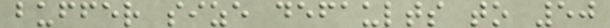buffer size defaults to 50
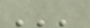'''
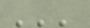'''
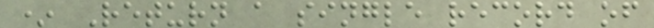* Return a single record of
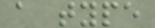a type
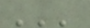'''
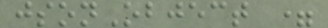jsonObject =
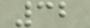32
